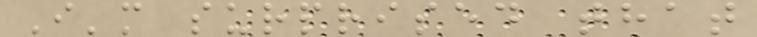I'm surprised that
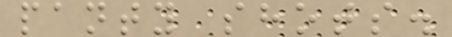panty shots.
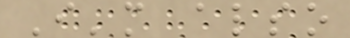I'm also
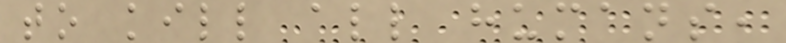to kill all humans,
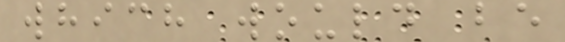which would be
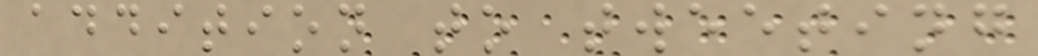addition to tweeting
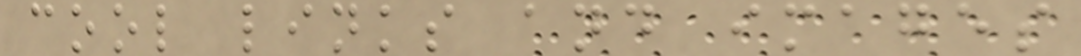cool links and images
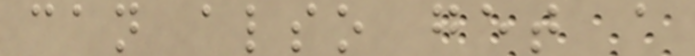can also get a
